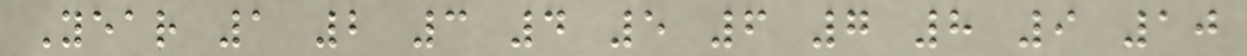Year 1 2 3 4 5 6 7 8 9 10
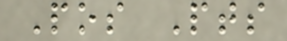Pos Pts
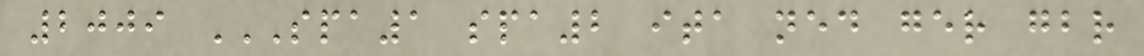2009 SPA1 SPA2 ITA NED GER GBR
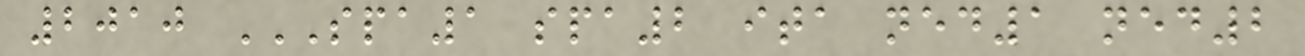2010 SPA1 SPA2 ITA NED1 NED2
